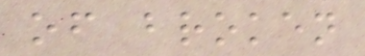of broken
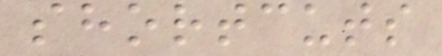shortcuts
